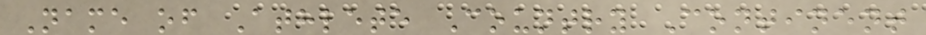Name of Athlete Country Continent
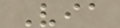Via
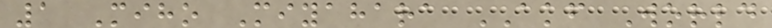1 Miho Miyahara AKF World
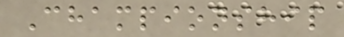Championship
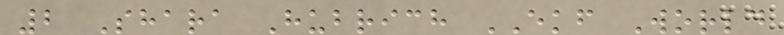2 Shara Hubrich EKF World
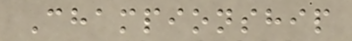Championship
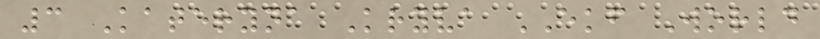3 Kateryna Kryva EKF World
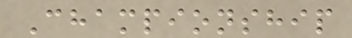Championship
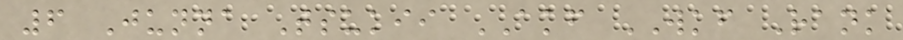6 Junna Tsukii AKF WKF Rank
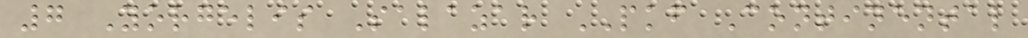7 Yorgelis Salazar PKF Continental
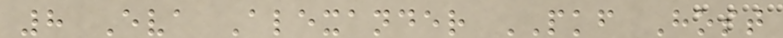8 Eva Alexander PKF Host
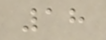18
